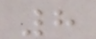8
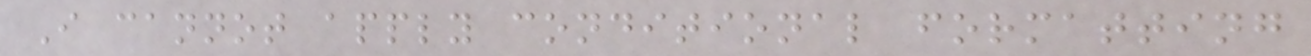I cannot apply conditional formatting
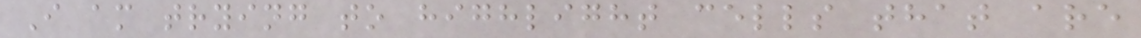I am trying to highlight cells that are
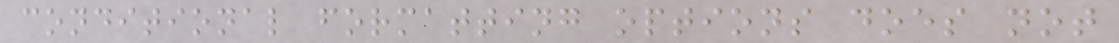conditional formatting options does not
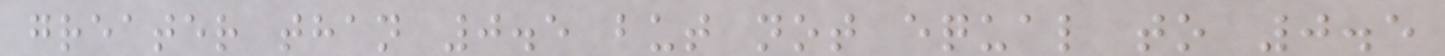greater than 0.5 but not equal to 0.5
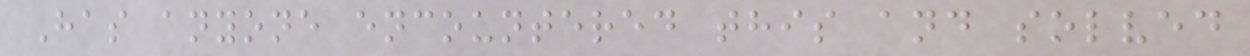Has anyone encountered this and solved
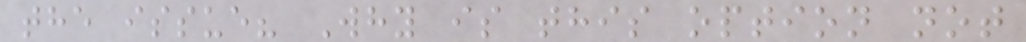the issue? Why is this option not
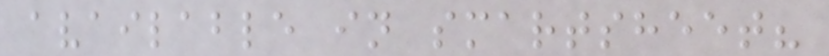available in smartsheet?
